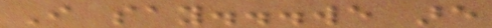I say...we are
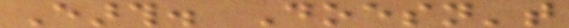Earth. Doesn't
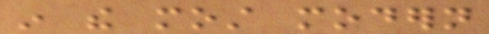in the most modern
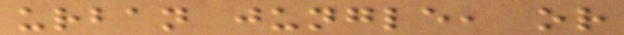urban jungle, or
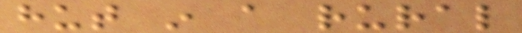hut in a rural
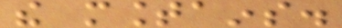the mountains.
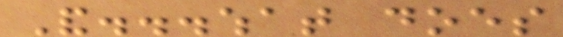And...what does
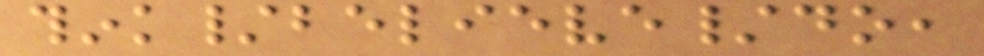think/believe/do,
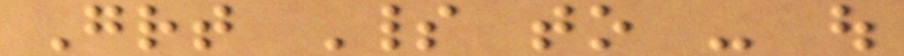Great Spirit to - out
